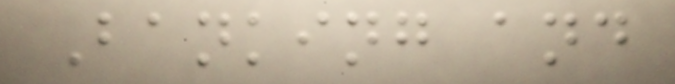Banking and
